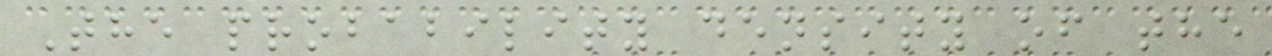The probability density of the
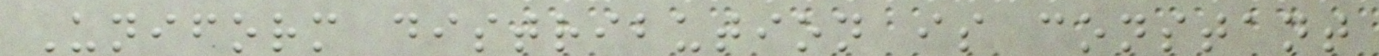Uniform distribution is constant
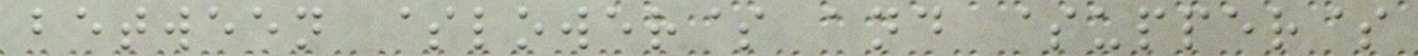between $lower$ and $upper$
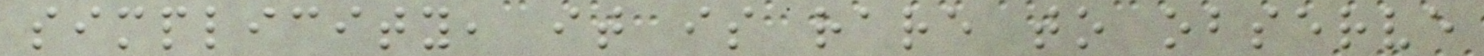simplicity, it is rare to observe
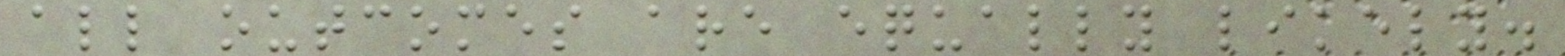all outcomes are equally likely.
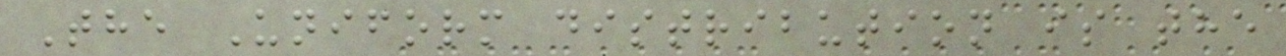The Uniform distribution is the
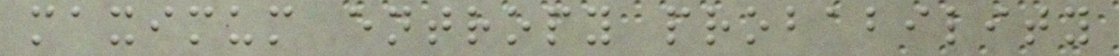maximum entropy probability
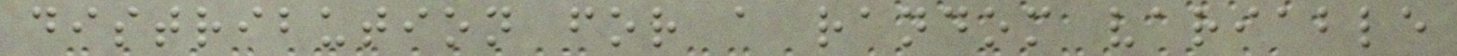distribution for a random variable
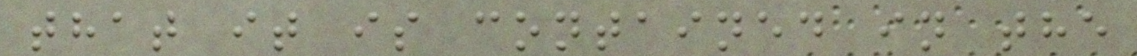that it is contained in the
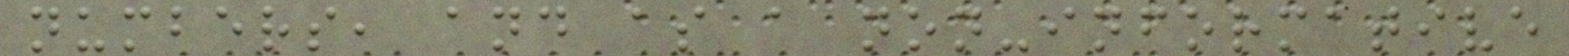numbers, and as a non-informative
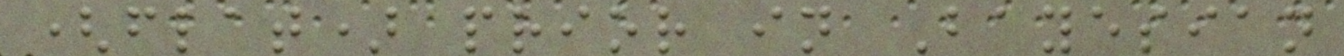(flat) prior in Bayesian
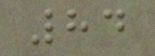84
